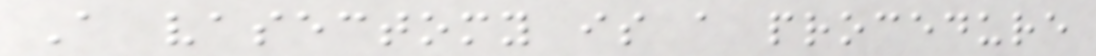A vasectomy is a procedure
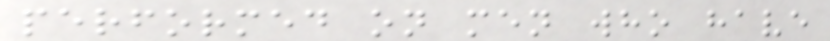performed on men who have
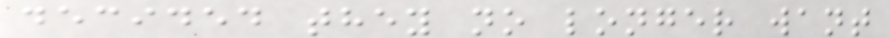decided they no longer want
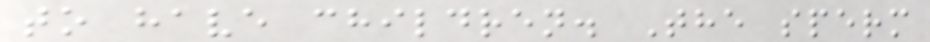to have children. The sperm
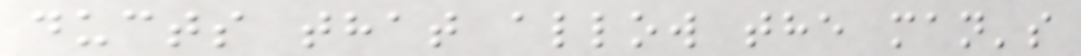ducts that allow the man's
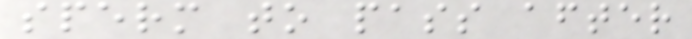sperm to pass after
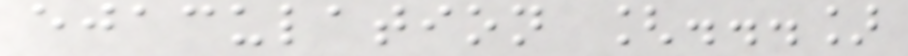ejaculation [...]
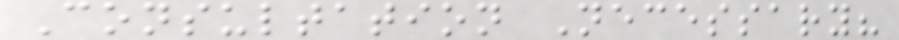Consultation Necessary?
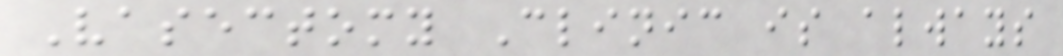Vasectomy Clinic is always
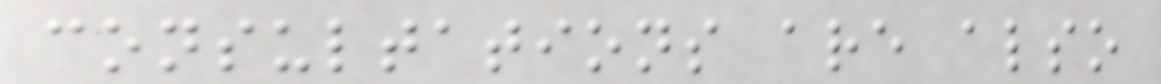consultations are also
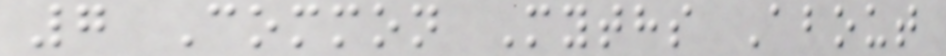7 Common Myths About
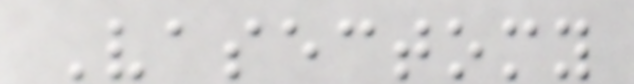Vasectomy
